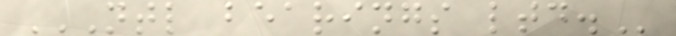NTL BEARINGS LTD.
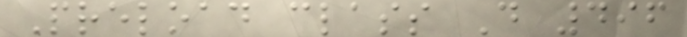Preload class D 496
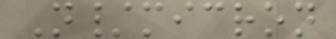N/micron
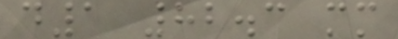d1 82.3 mm
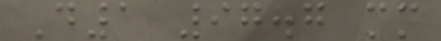D1 97.7 mm
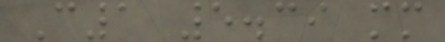C1 5.39 mm
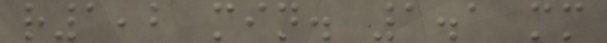r1,2 min. 1.1 mm
